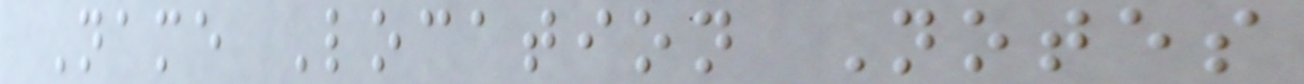Name Location Notes
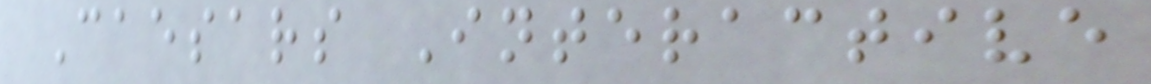Caesars Interactive
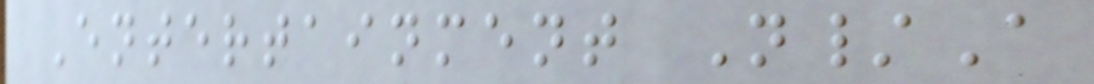Entertainment N/A
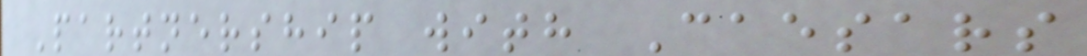Partnership with Caesars
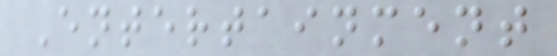Entertainment
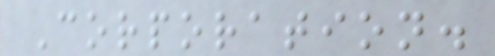Corporation.
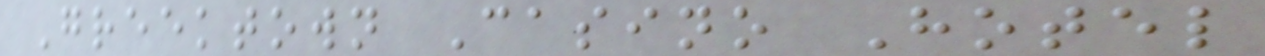Greektown Casino Hotel
